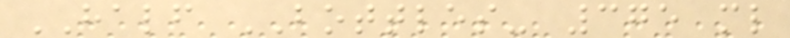HALF BOTTLES- 375 ml
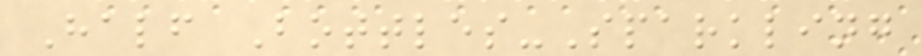Half Bottles-Sparkling
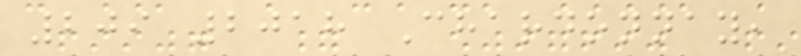209 2018 Chardonnay,
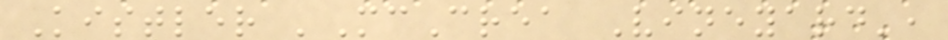Kistler 'McCrea Vineyard',
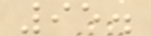95.
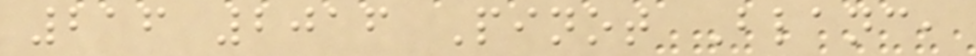216 2016 Pinot Blanc,
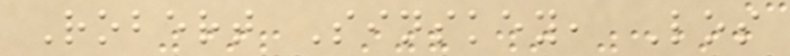Robert Sinskey, Los
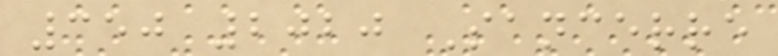350 2020 Sancerre
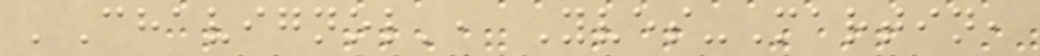'Chavignol', Yves-Martin,
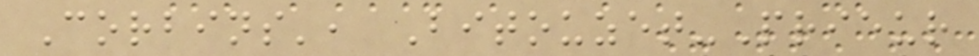Corbins', Bitouzet-Prieur
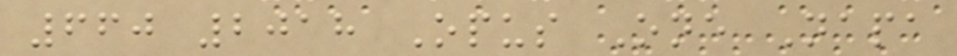660 2018 Opus One Napa
